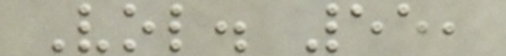Vol. 55,
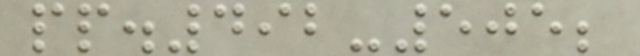pp.492-505;
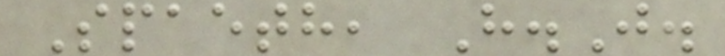Spaeth, H.J.
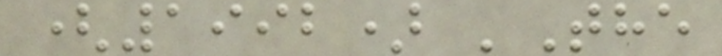(1992) 'The
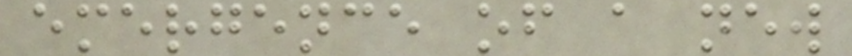emergence of a new
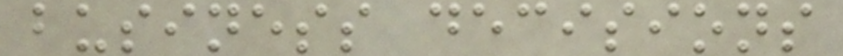business decisions
